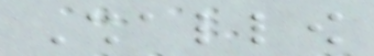Shallow
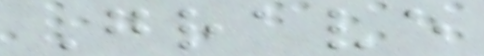Grave
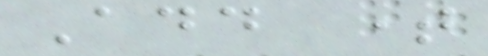Add time
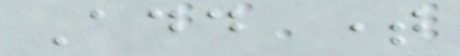Add time
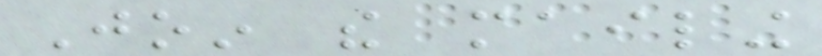Join the mailing
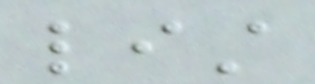list
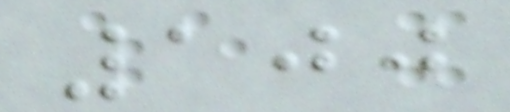100
